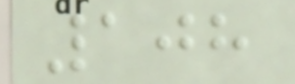108
